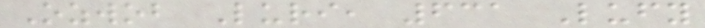Ozwob Luri, 631 Lufy
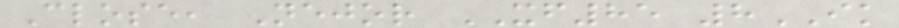Close, Nejor XF85 8IK
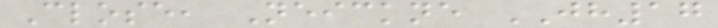Close, Neickne JH17
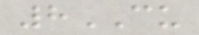8CU
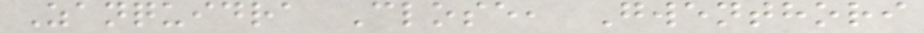Zanquidra Close, Gwenthori
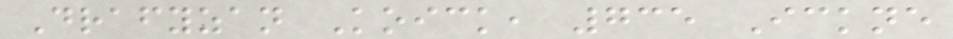Drafyzan Koick, 735 Ickne
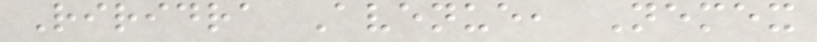Riridra Avenue, Nemex
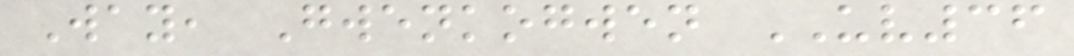Way, Gwenkogwen UV36
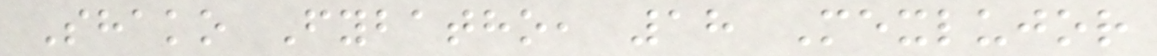Shako Fybatho, 18 Mexlujor
